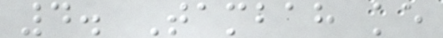4. Tambah ke
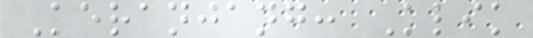Keranjang: Klik
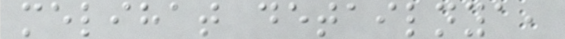melihat detailnya,
